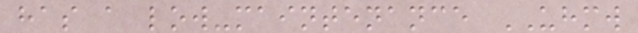has a low-maintenance UHMW
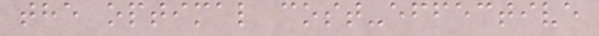the optimal cost-effective
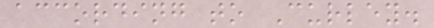according to Curley.
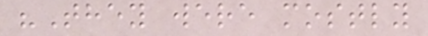"They were mostly
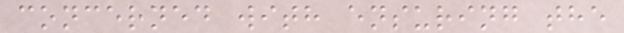concerned with ensuring the
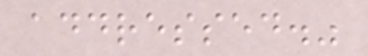addressed."
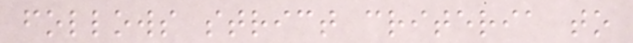follows strict criteria to
